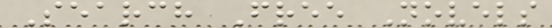Search Free Novels
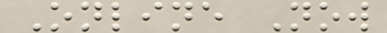Online Now
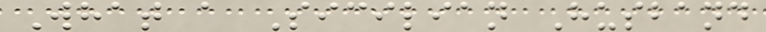What a Sicilian Husband
